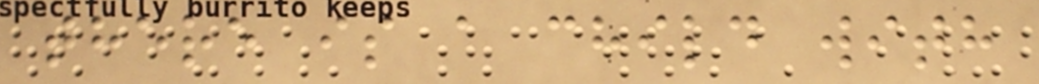there is a child with
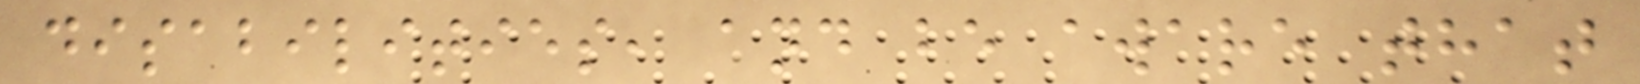disabilities, and be aware that
